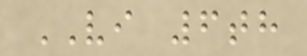VI 6th
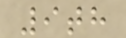9th
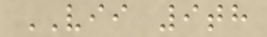VII 9th
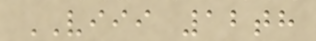VIII 12th
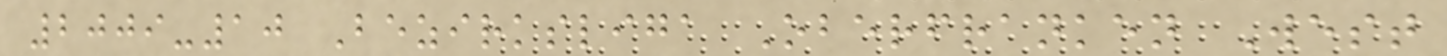2009-10 Bezirksliga Oberfranken West
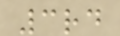3rd
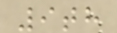9th
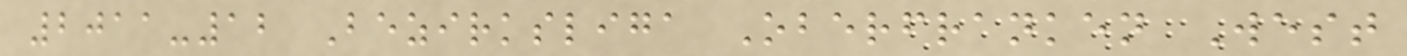2011-12 Bezirksliga Oberfranken West
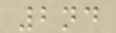2nd
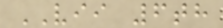VII 6th
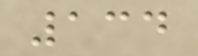134
